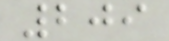209
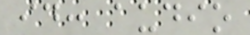id: audio
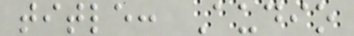title: Audio
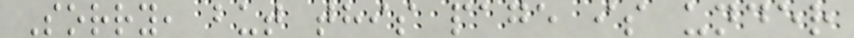Sorry, but this page is under
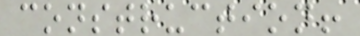construction!
